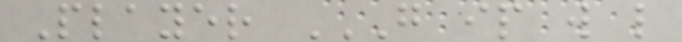Player G IP W L
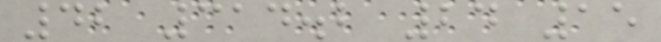42 314.2 24 15
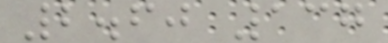2.60 137
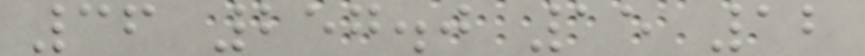36 257.0 15 12
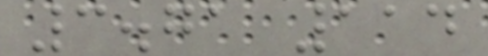3.71 114
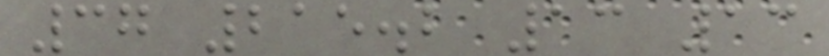37 215.2 13 13
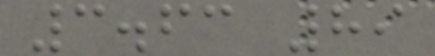3.63 89
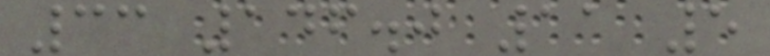33 146.0 11 5
